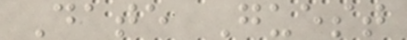Date Guest
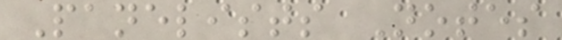Panelists Notes
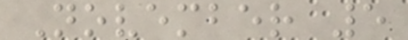November 5
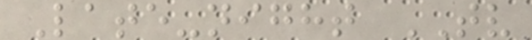Late-night TV
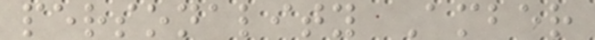personality Amber
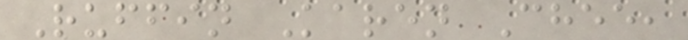Ruffin Karen Chee,
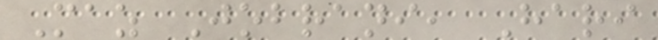Maz Jobrani, Hari
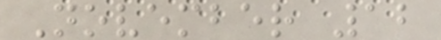November 12
